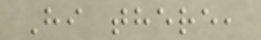Hi there,
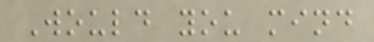Would you mind
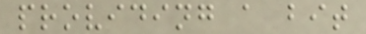providing a bit
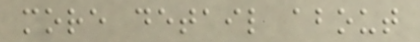more detail about
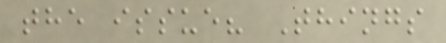the issue? Things
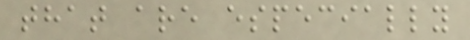that are especially
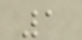1
